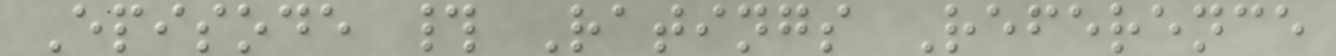Episode # Ratings Reference
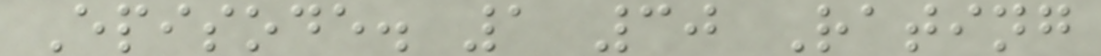Episode. 1 30 Rating
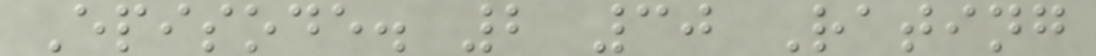Episode. 2 30 Rating
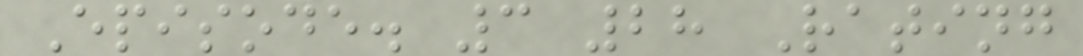Episode. 3 28 Rating
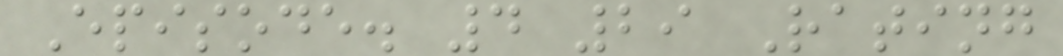Episode. 4 29 Rating
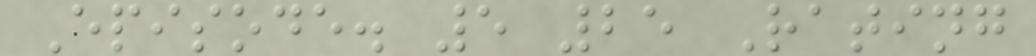Episode. 5 25 Rating
